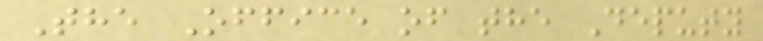The Office of the Deputy
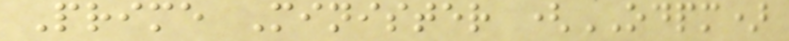Prime Minister (ODPM)
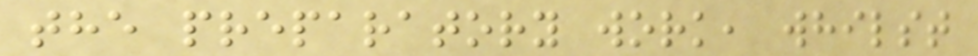the preparatory work, whilst
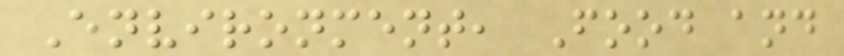Environment, Food and
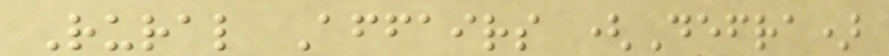Rural Affairs (Defra)
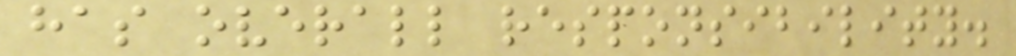has overall responsibility.
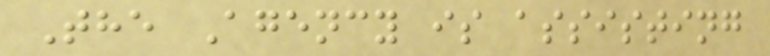The Agency is assisting
